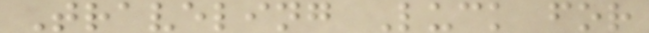Traveling Luck for
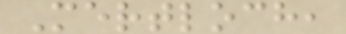Mertloch,
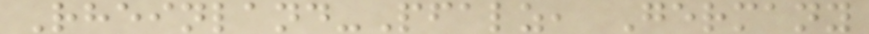Rheinland-Pfalz, Germany
